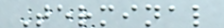Terminal
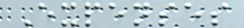Expenses
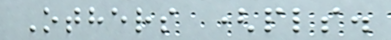Others (pls.
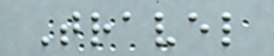Travel
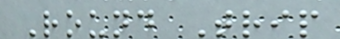Round Trip
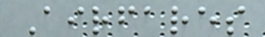Airfares
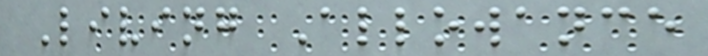Living Allowance
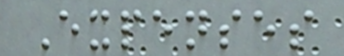Expenses
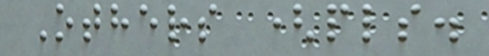Others (pls.
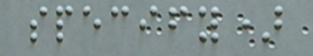specify)
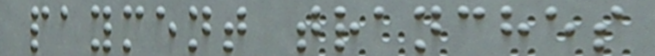payment tranches
